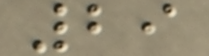29
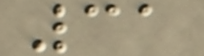31
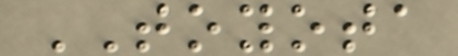TOYOTA
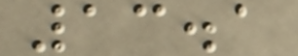13.1
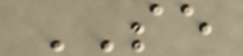SE
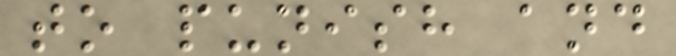to punish and
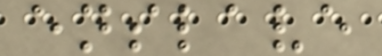enslave
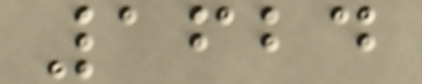1624
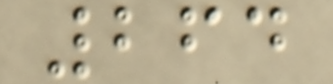264
